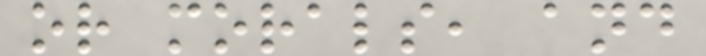or morals, and
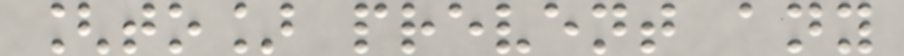[to] prevent any
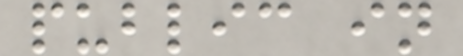public in
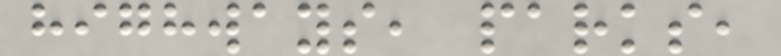highways, parks,
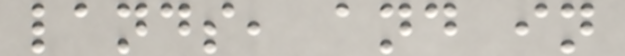lands, and in
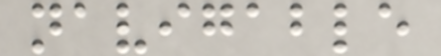navigable
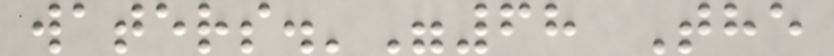waters.'"68 The
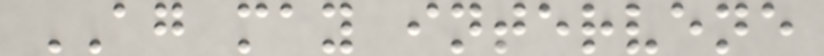AG may intervene
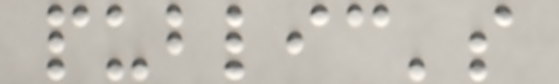public's
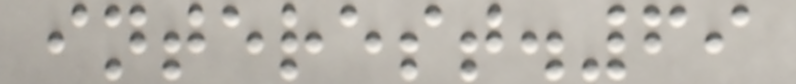interest.69
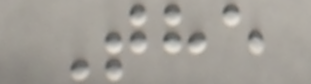The
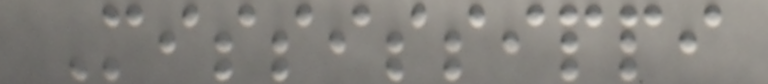Mississippi
